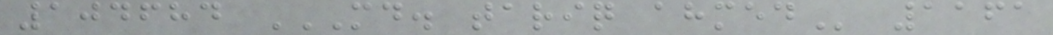104684 MD. TARIQ AHMED 1161
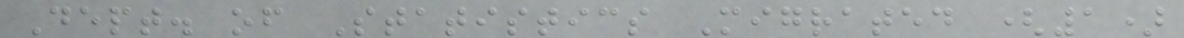Dept. of Statistics Migrated (1)
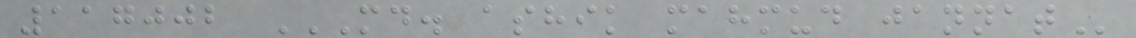117002 MD. ASHIK MAHMUD JANNAT
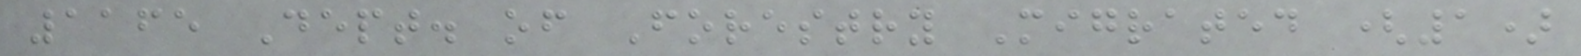1165 Dept. of Forestry Migrated (1)
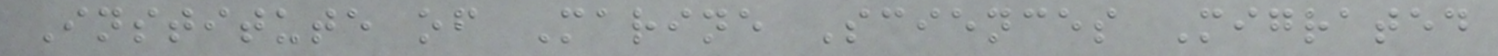Institute of Marine Sciences Migrated
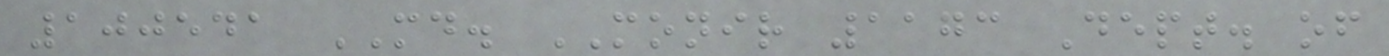100541 MD. MONIR 1173 Dept. of
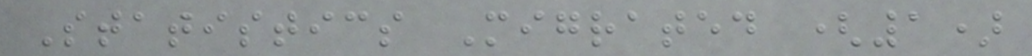Statistics Migrated (1)
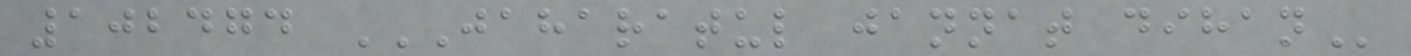102474 JAHARATUL JANNAT DIHAN
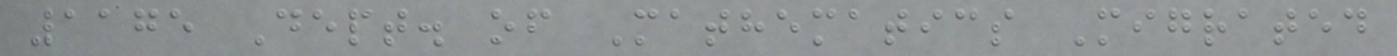1175 Dept. of Mathematics Migrated
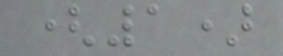(1)
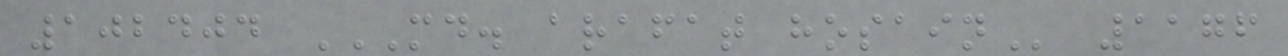102404 MD. ARAFAT HOSAIN 1176
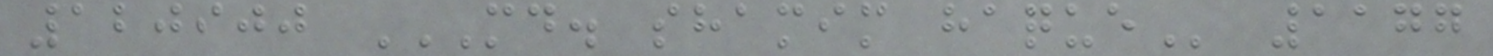120900 MD. SHAMIM HAQUE 1177
